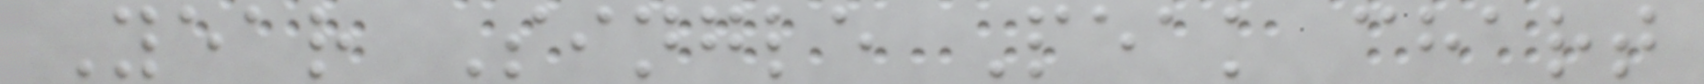Year Single Peak chart
